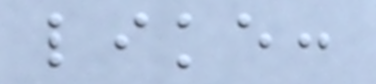like:
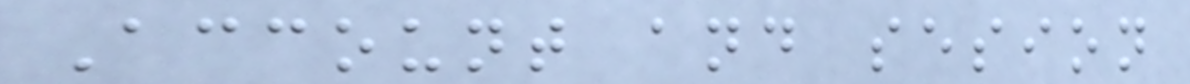Account and sesion
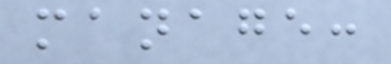manage:
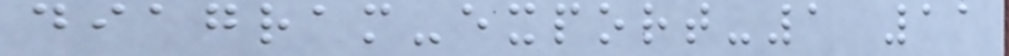diagram-export-1 11
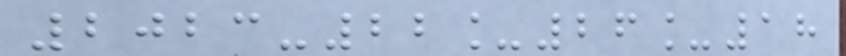2023-22_26_18
